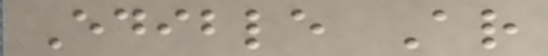Edible Ar
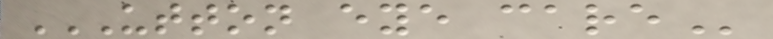UTTON EYE CARE
